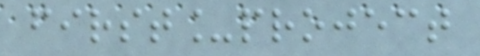first_project
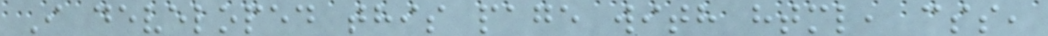I developed this page with html, css,
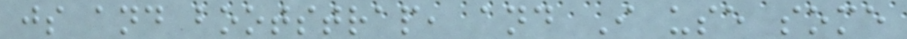js and bootstrap, and I use some
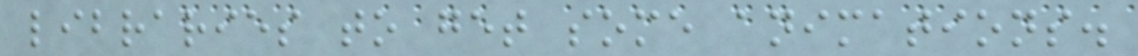libraries to get some animations.
